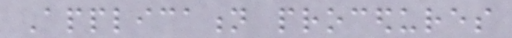Application procedures
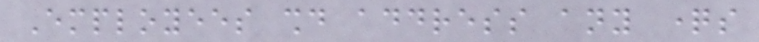Employees should address any questions
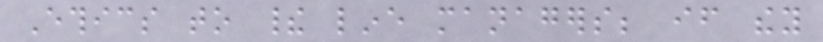Ethics to their line managers; if they
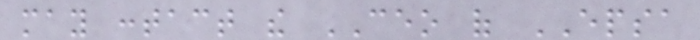may contact the CEO of EPSA
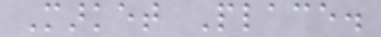Market Place.
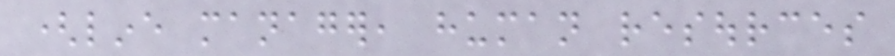(line manager, human resources
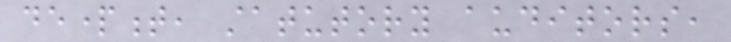department, statutory auditors,
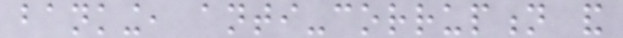banking, anti-corruption and
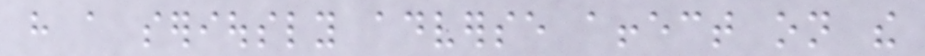have a seriously adverse affect on the
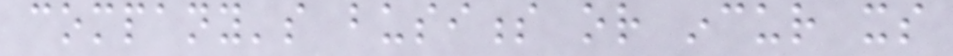company's business or incur its
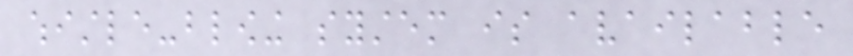whistle-blowing system is available
